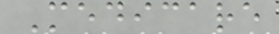Medicare
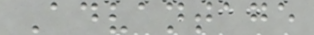Advantage
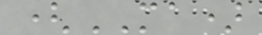(MA)
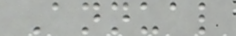Annual
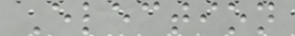Election
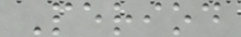Period
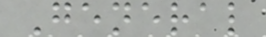General
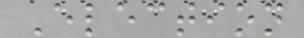Election
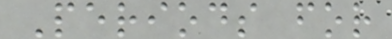Periods for
